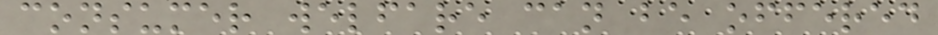consumer welfare can be offered
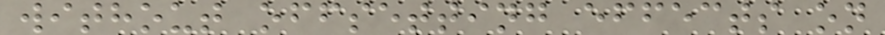without offsetting effects on
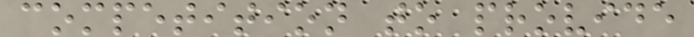competition to provide
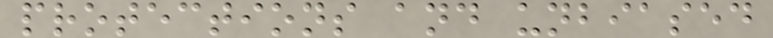protections and unbiased
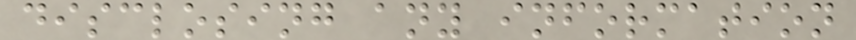disclosing any information
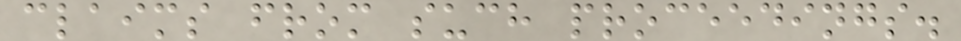claims from such proceedings.
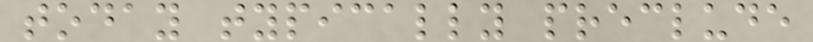today typically preclude
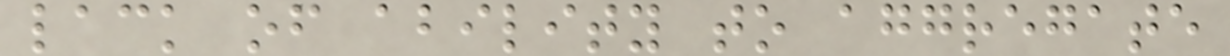lack of ability to aggregate
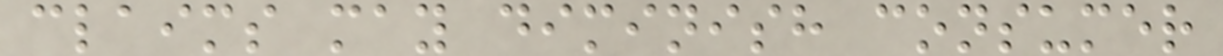claims may diminish consumer
